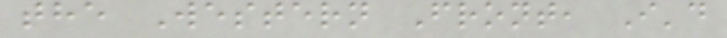the Western Front, I'd
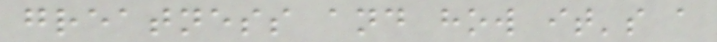greatness and how it's a
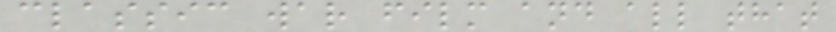classic war film and all that
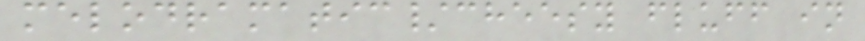melodramatic/cheesy fluff in
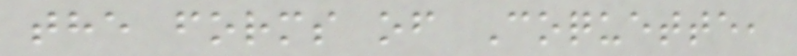the forms of Coquette,
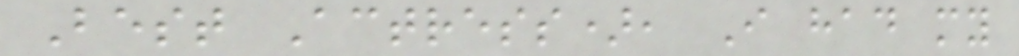Best Actress), I had my
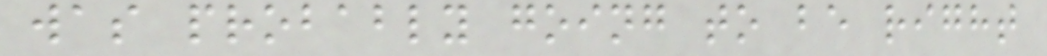was probably going to be right
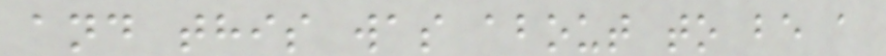and this was about to be a
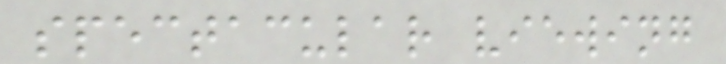spectacular viewing
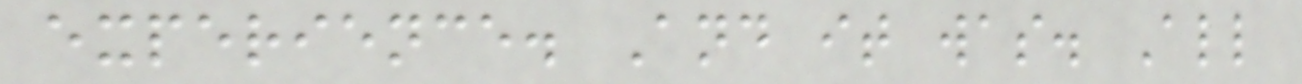experience. And it was. All
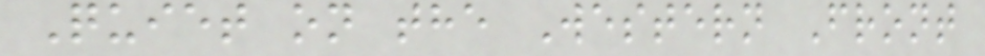Quiet on the Western Front
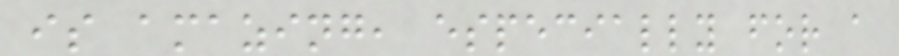is amazing, especially for a
